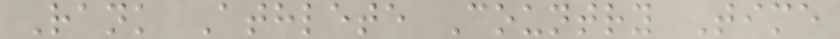Rank Athlete Country Time
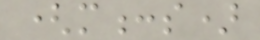(m:s)
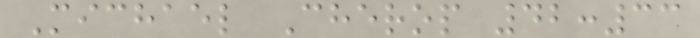Michael Cherop 42:33
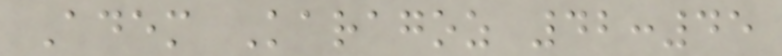Adem Karagoz 42:45
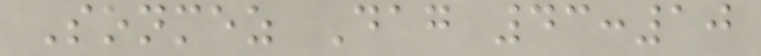Sonmez Dag 43:10
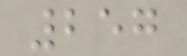257
